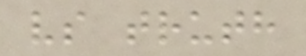vs truth
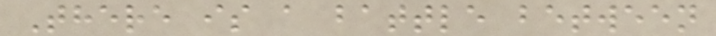There is a battle between
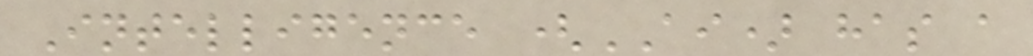Intelligence (AI) has a
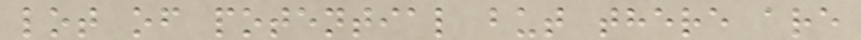lot of potential but there are
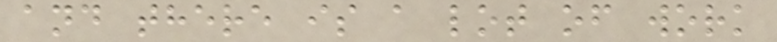and there is a lot of work
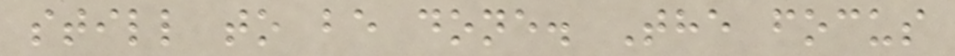still to be done. The focus
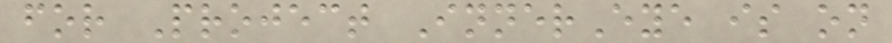for Project InnerEye is on
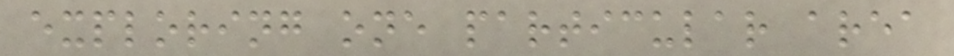exploring one particular area
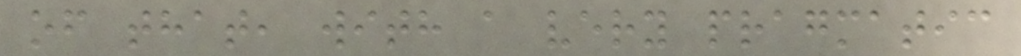of that, with a very pragmatic
